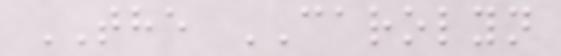THE CAROLYN
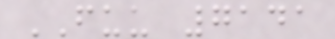FUU 7141
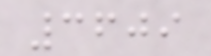3609
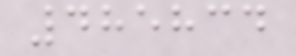485834
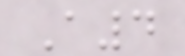A4
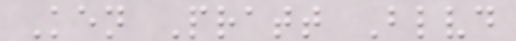Ken Pratt Blvd
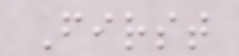First
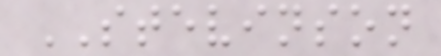STEVINSON
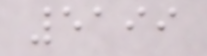5199
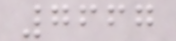7667
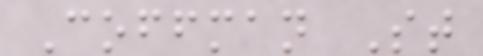Coffman St
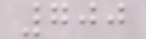700
